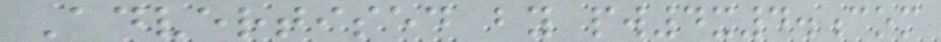Advertised by pw4x4.com
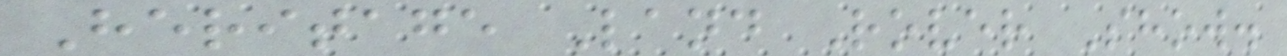Heritage Land Rover Show.
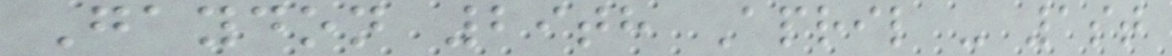Gaydon 29th April - 1st
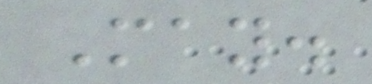May.
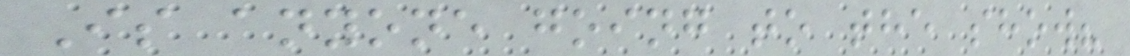Is anyone going to the show?
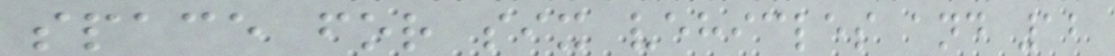space for six vehicles and 12
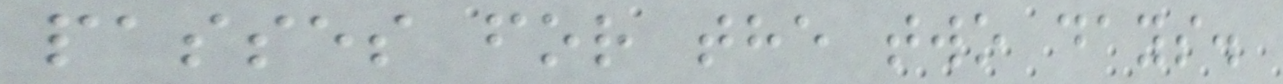passes for the two days.
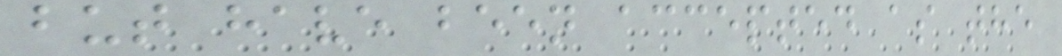but have been accepted as the
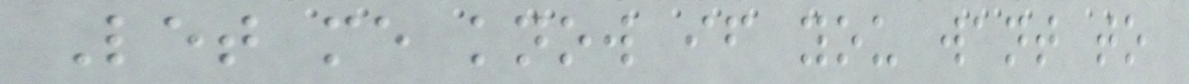Let me know if you want to
